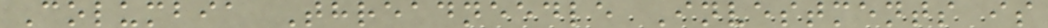Columbia Threadneedle Investments is
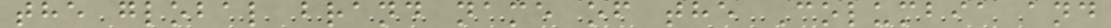the global brand name of the Columbia and
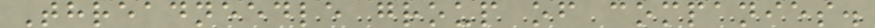Threadneedle group of companies.
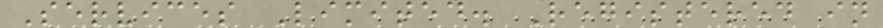Services Limited. Registered in
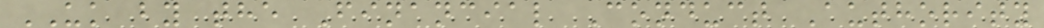UK by the Financial Conduct Authority
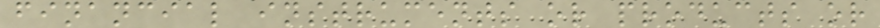financial instruments or products or
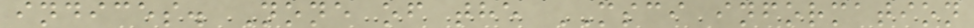indices. None of the MSCI information
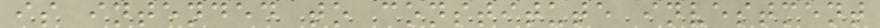is intended to constitute investment
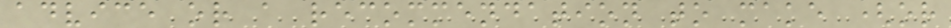advice or a recommendation to make (or
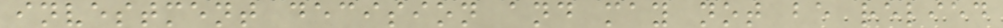investment decision and may not be relied
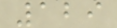129
